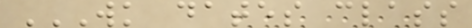WK DATES CLASS
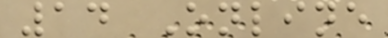14 Online
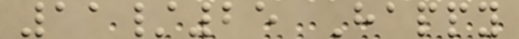11/25 Happy
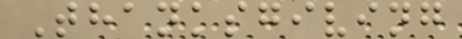Thanksgiving
